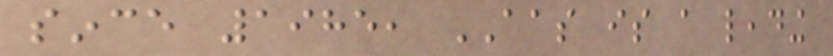since 1985, AAS is a leading
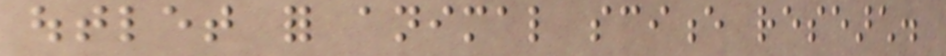outlet for animal science research.
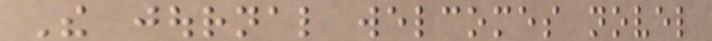The journal welcomes novel
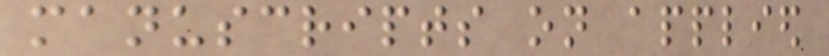manuscripts on applied
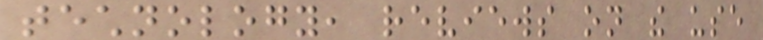technology, reviews on the use
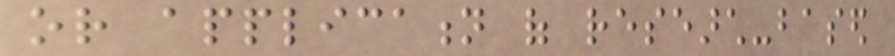or application of research-based
